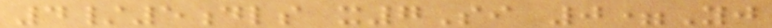4/5dls x7Si 0=Yj
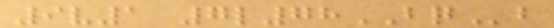9v1 7l78BQb
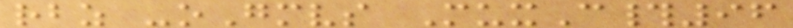rbz -oGmvs MuxC#96
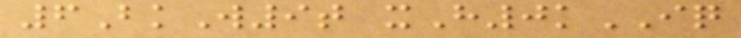6BkW9t xH0kIQ
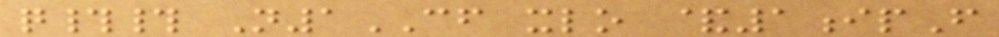q## N1CF xlo &1ipF
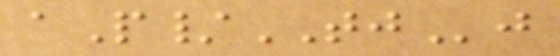aP/TJj
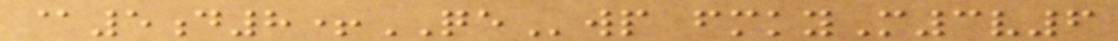@5d8+QEwp fmkyM3v6
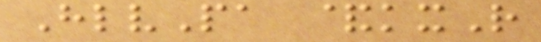HlvPa &kxR
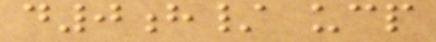d0h/ ucp
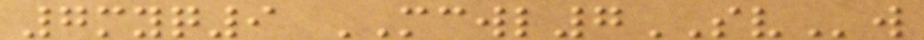7myq9 MCWL7SVw
